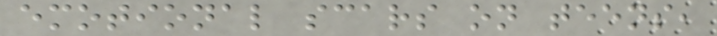emotional scars on teens,
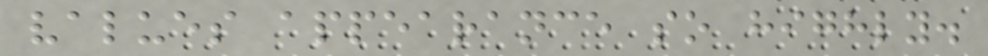values appearance so highly.
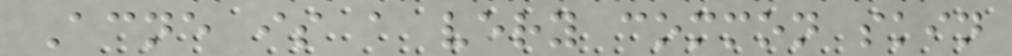Acne is a very common skin
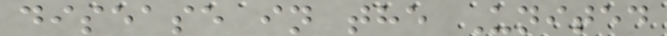disease in the United
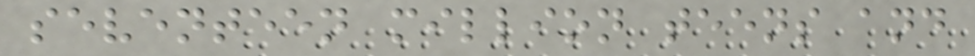seventeen million teens and
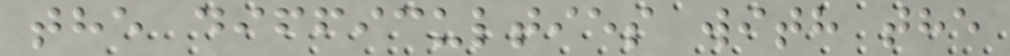the difficulties with the
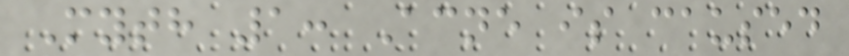Myth 1: Acne is caused
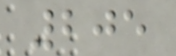205
